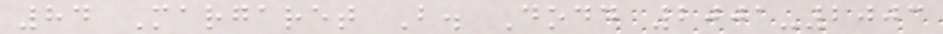84 Margaret B. Dodd 2001-2003
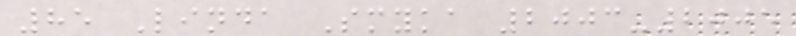85 Linda Smyka 2003-2005
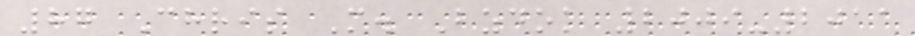87 Chris M. Bzdok 2009-2011
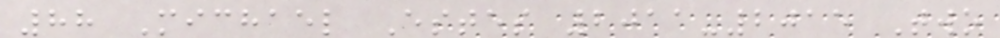88 Michael Estes 2011-2015 Two
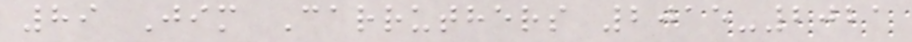89 Jim Carruthers 2015-2021
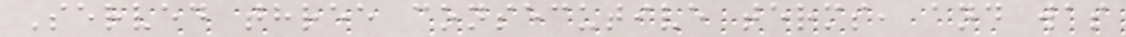Served three consecutive terms, and was
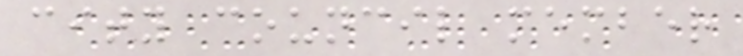city council member
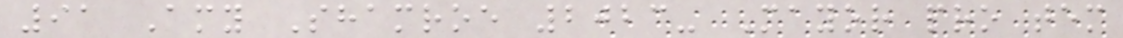91 Amy Shamroe 2023- Mayor pro tem
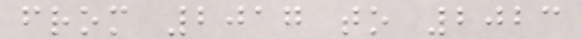from 2017 to 2023
